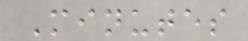Minutes
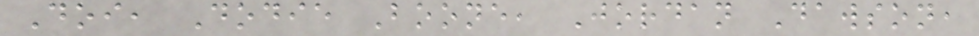Doi, Dodie Boone, Jordan Dawson,
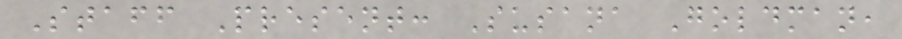Staff Present: Susana Goldman,
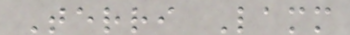Terri Lamm
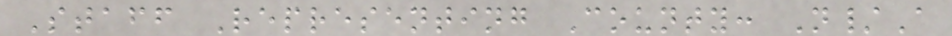Staff Representing County: N/A
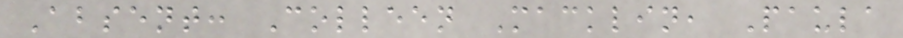Absent: Colleen Macklin, Paula
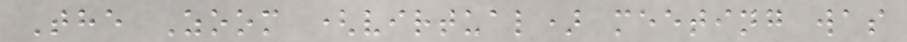The Zoom (virtual) meeting was
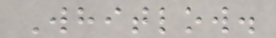Whitlow.
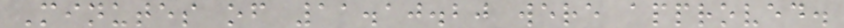Minutes of 11.10.20 were approved.
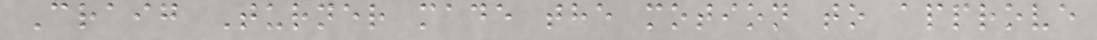Craig Turner made the motion to approve
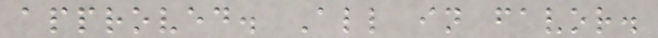approved. All in favor.
